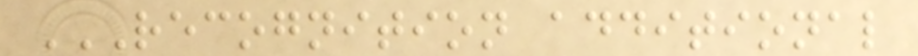RECOGNITION ADDITIONAL
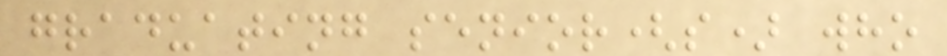graduating senior(s) who
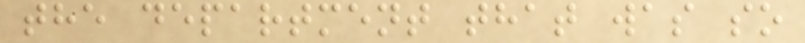the department that was so
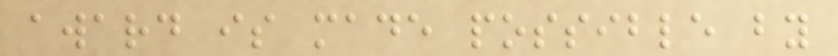award is made possible by
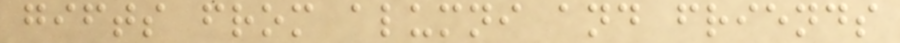gifts from alumni and friends
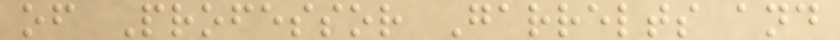of Professor Garrelts and
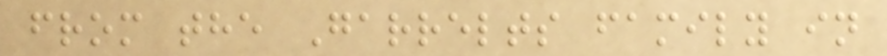from the Garrelts family in
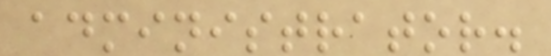administrator.
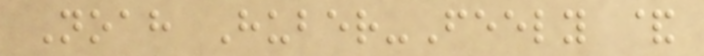Noah Huber-Feely &
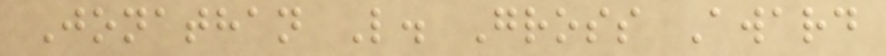Jonathan L. Gross Award
